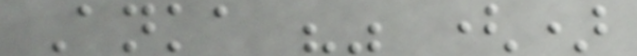Anka "" ()
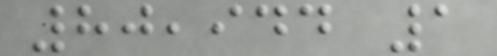80,944 1
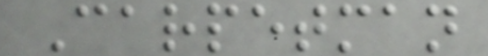Carpetman
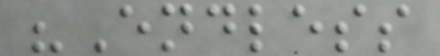"Endless
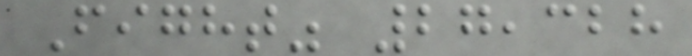Fight" 27,328
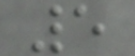5
